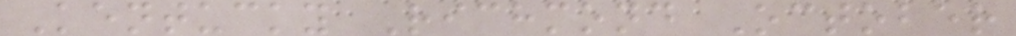Kentucky Richmond October
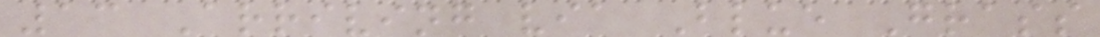13 Arriving via Blue Grass
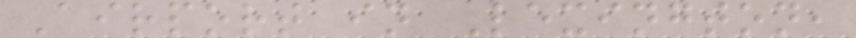Airport in Lexington,
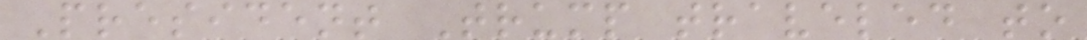President Trump traveled to
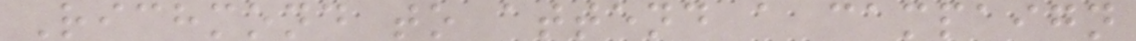Richmond to attend a campaign
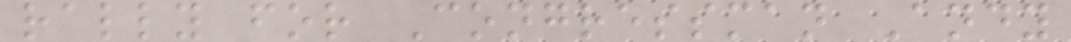rally for Congressman Andy
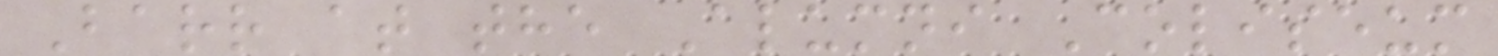Barr at the Alumni Coliseum
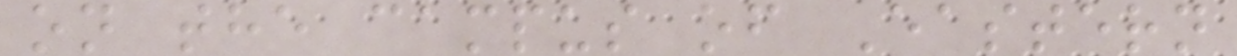on the campus of Eastern
